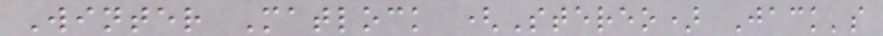Winter Matlock (Stereo) Jack's
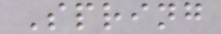Spring
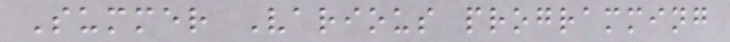Summer Various programming
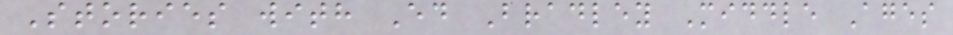Stories with Ed Bradley Middle Ages
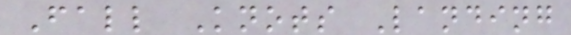Fall Knots Landing
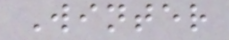Winter
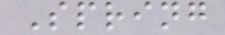Spring
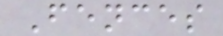Fences
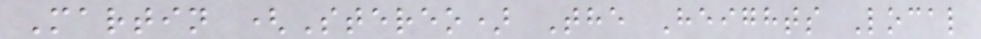Martin (Stereo) The Heights Local
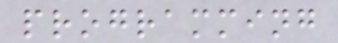programming
